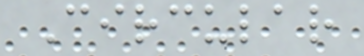Circular
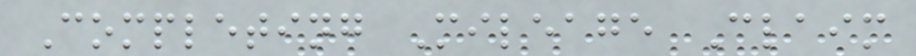Completing Mileage Claim
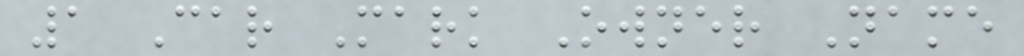1 Car Mark Owner Name
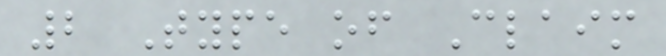2 Type of Claim
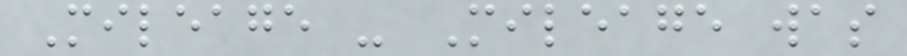Mileage - Mileage was
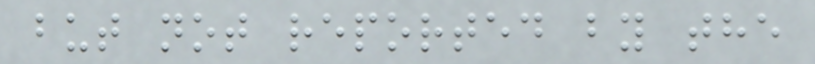but not reported by the
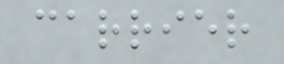carrier
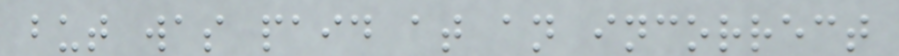but was paid at an incorrect
